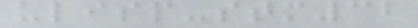ulisp-stm32
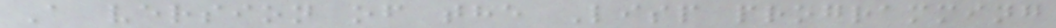A version of the Lisp programming
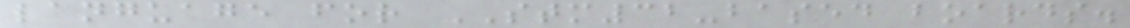language for STM32-based boards.
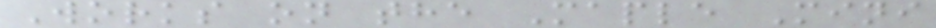Works on the Maple Mini
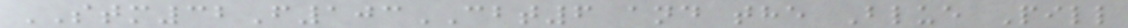STM32F103CBT6 and the Blue Pill
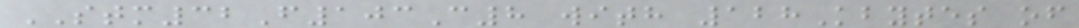STM32F103C8 with 128Kbytes of
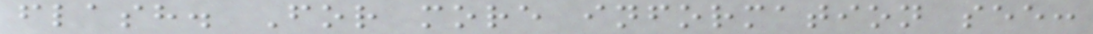flash. For more information see:
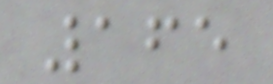165
